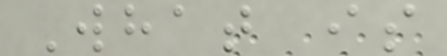What is
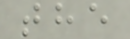the
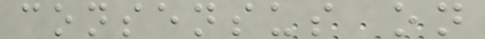consensus on
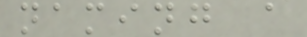naming a
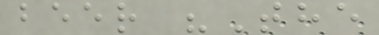beer "The
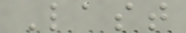Last
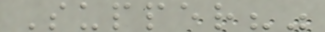Supper?"
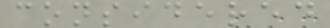considered
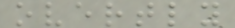overtly
